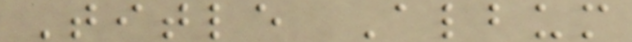Title Album
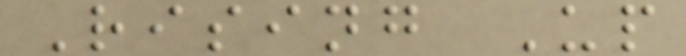Rising Up
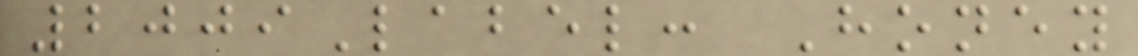2009Label: Honey
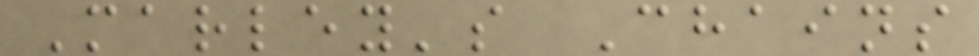Marley's Chains
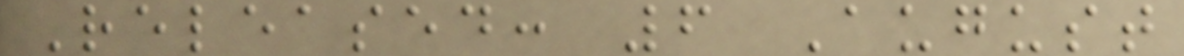Released: 6 August
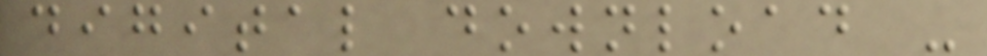digital download -
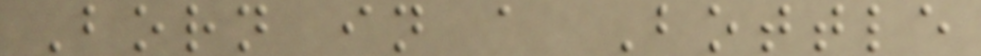Born in a Bottle
